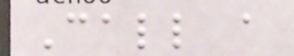Call a
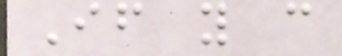If you can
